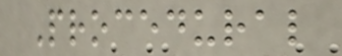Procedural
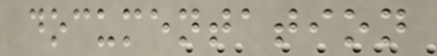documentation
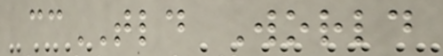ccTLD World
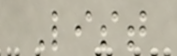List
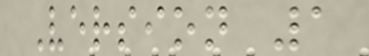Version 1
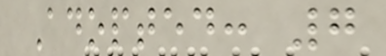Adopted: 7
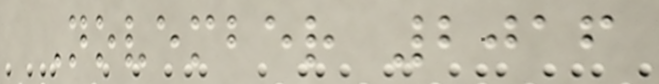November 2016
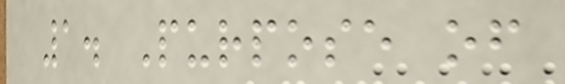1. Purpose of
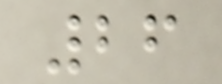26
